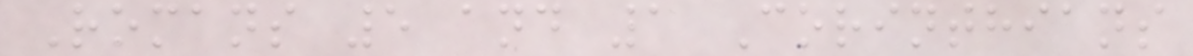Romans 5 and 1 Corinthians
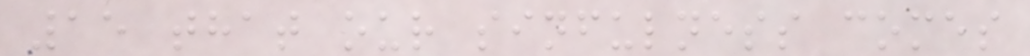15 that our sinfulness comes
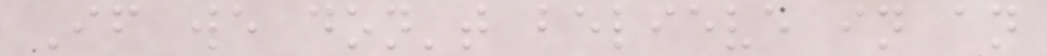If we don't believe in an
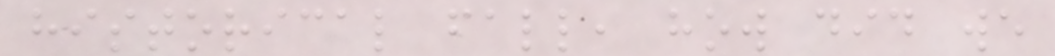historical fall, how did we
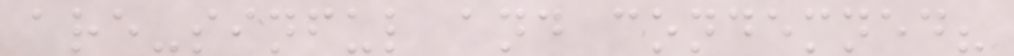are-sinful and condemned?
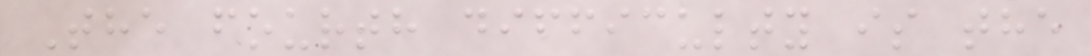The fourth difficulty is the
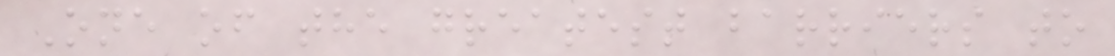One of the greatest barriers to
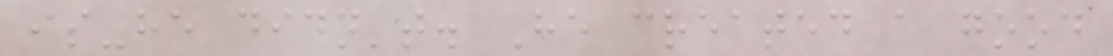is-he didn't. He created a good
